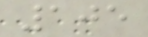105
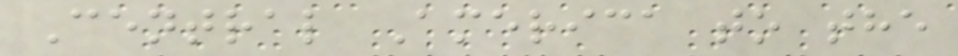Central America to the
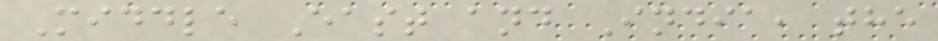Middle East and India, the
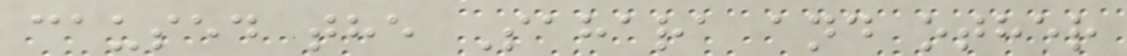caused the Sahara and other
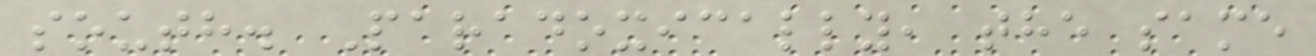south. Paradoxically, the same
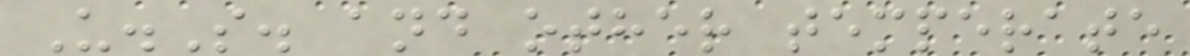U.S. and other temperate
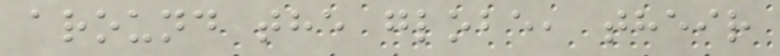around the globe, their
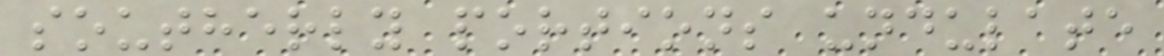southerly portions undulate
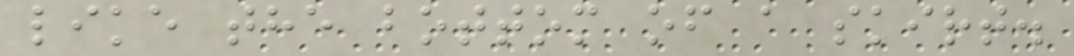like the bottom of a skirt.
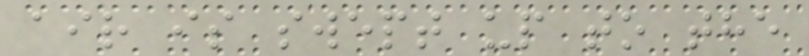air is swept up to the
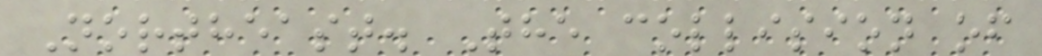Northeast. The collision of
